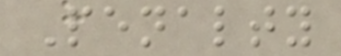Penalty
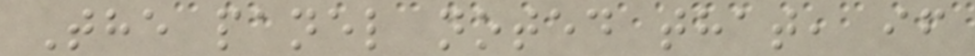The panel noted that, if
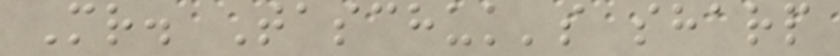Mr. Taschuk's sharp
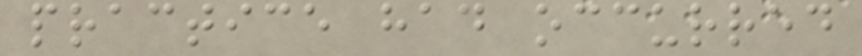practice had occurred
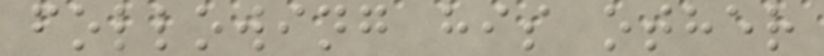following his other
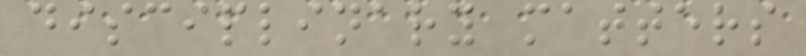disciplinary matters
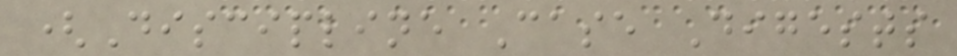(Discipline Case Digests
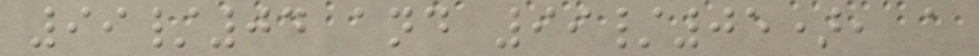99/04 and 99/05), a
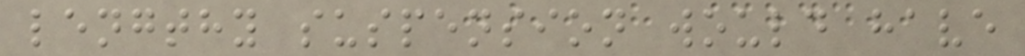lengthy suspension would have
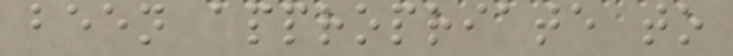been appropriate to
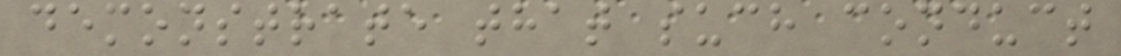demonstrate that such conduct
